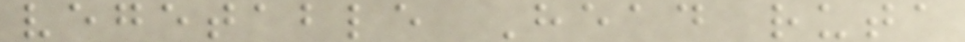vegetable Head ruta
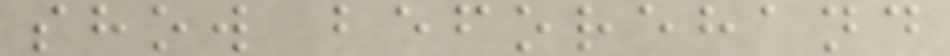show beforehand
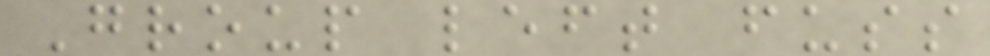Group left fuss
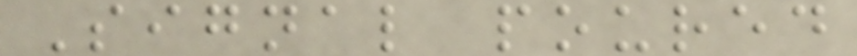Signal poured
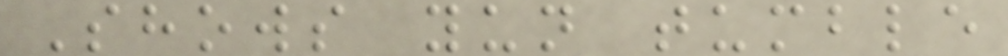Shows yun tumble
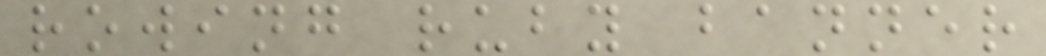rowing ruby banner
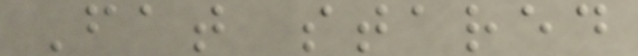Fat stared
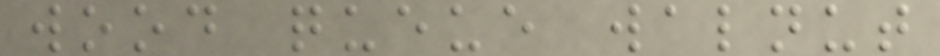wood queue walnut
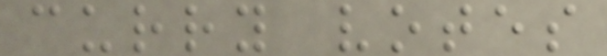curry votes
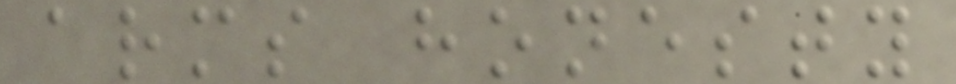arms honesty
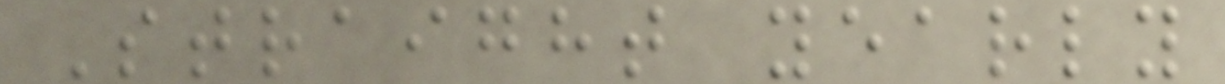Straight yearly
